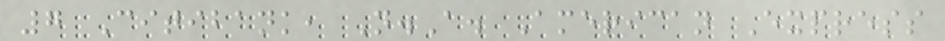7 Citibank, N.A. American Express
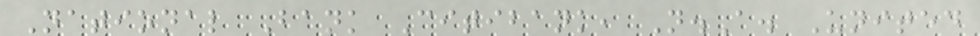National Bank Citibank, N.A. United
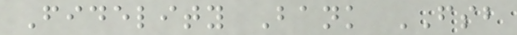Fidelity Bank FSB
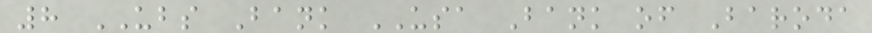8 UBS Bank USA Bank of Baroda
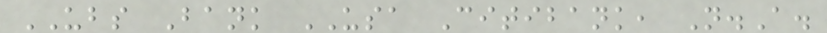UBS Bank USA Citibank, N.A.
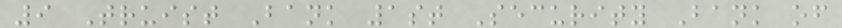9 Truist Bank 1st Security Bank of
